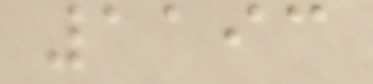1193
